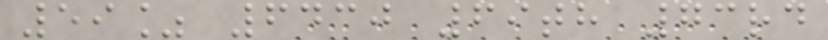59% 6430 69th 73rd
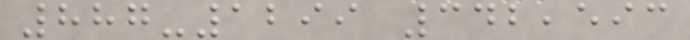887-1299 342,593
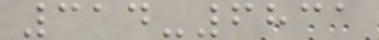314-6831
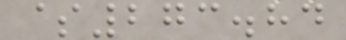$273.84
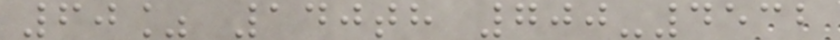60% 140th 700-4532
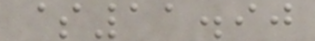$11.90
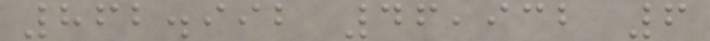862.992 46,932 6
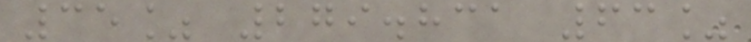35% 279.831 63%
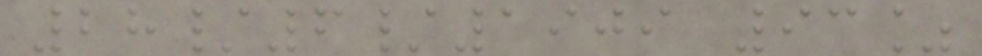28/6/1909 93%
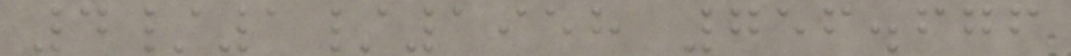4/1/1958 756.676
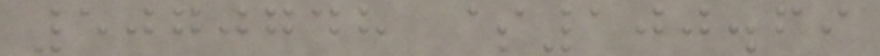5070748 $100.69
